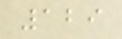129
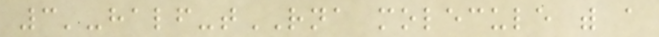3'-half-tRNA molecule with a
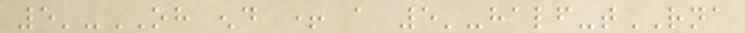5'-OH end + a 5'-half-tRNA
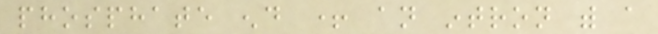phosphate end + an intron with a
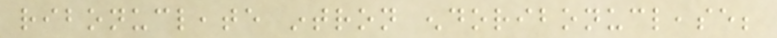ribonucleate intron endoribonuclease;
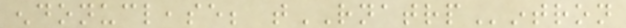endonuclease; tRNATRPintron
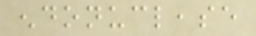endonuclease
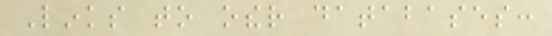Links to other databases:
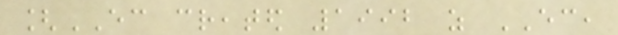[EC created 1992 as EC,
